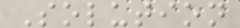Solution
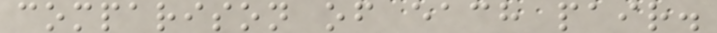comparison of each pair.
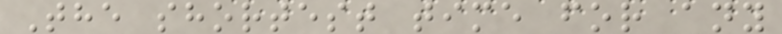The shortest time for any
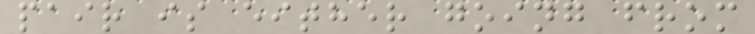pair is either going from
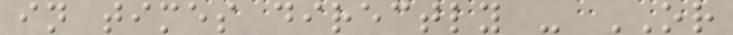in times directly - OR
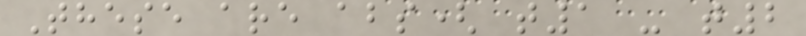These are abs( t1 - t2
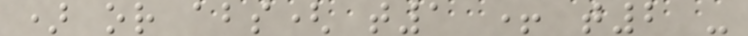) or abs( t1 + t2 -
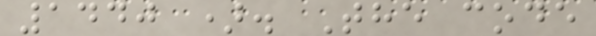1440 ). The code
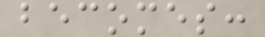becomes:
